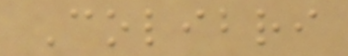Colibri
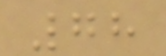78
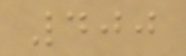400
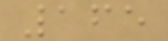165
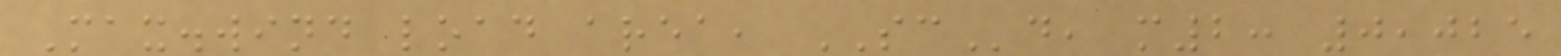Max.wind load area, SCd, m2: 0,025
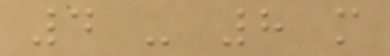4 - 8 m
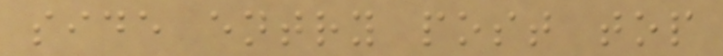side entry post top
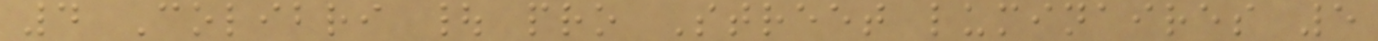4 Colibri | pro Street luminaires 5
